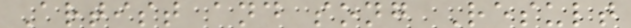Artist and song Result
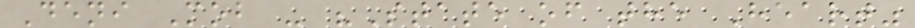Deni Mob - "State of the Heart"
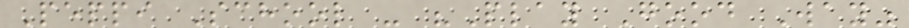Peppi School - "Play Good Way"
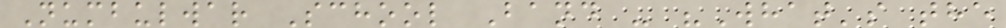Numbulwar School Band - "What's the
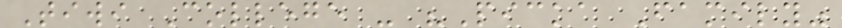Tiwi College - "Picka Family"
